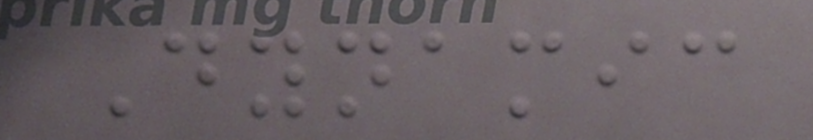Dynamic
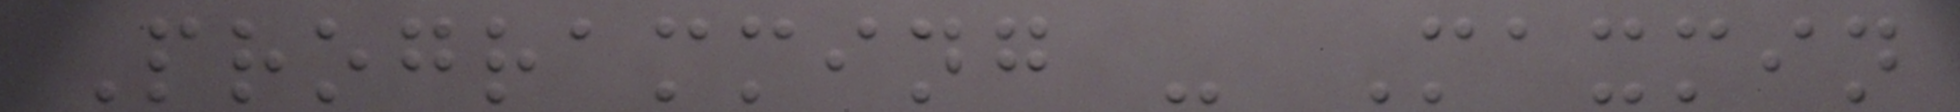Programming - Maxmin
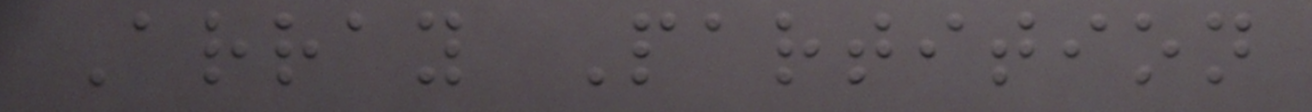Array Partition
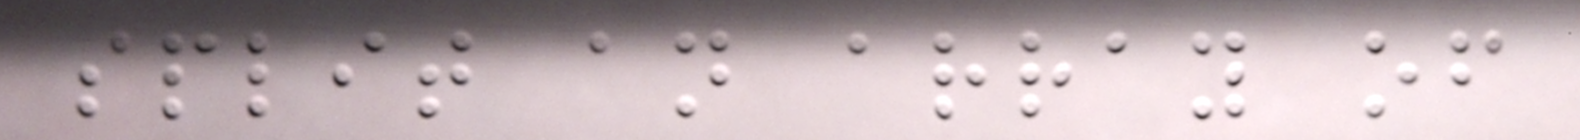split an array of
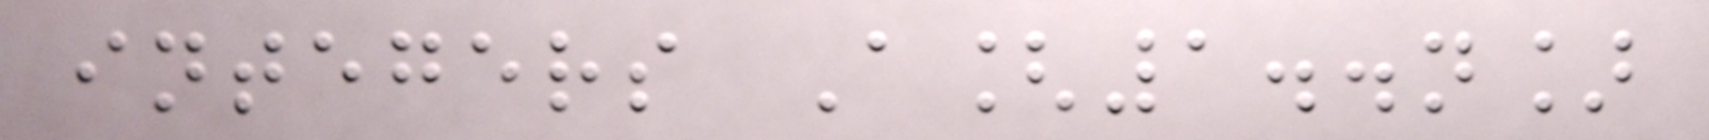integers A[1..n]
